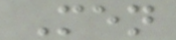Men
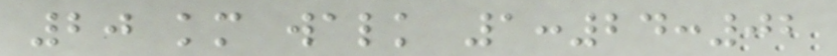20 km walk 1:24:02
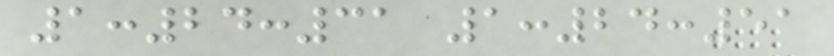1:24:31 1:24:51
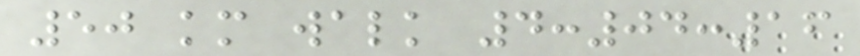50 km walk 4:04:16
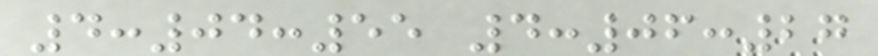4:04:55 4:06:27
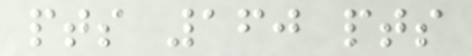pts 160 pts
